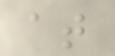at
